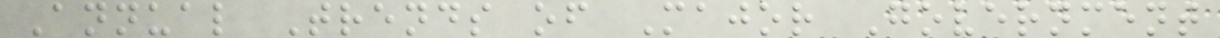Annual Trends of Major Government
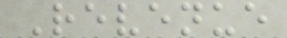Revenue
